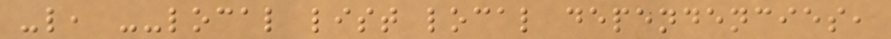-l, --local list local dependencies,
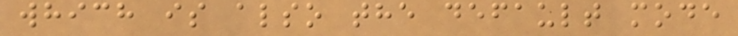which is also the default mode
